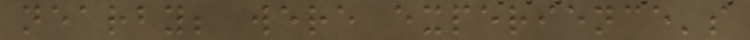nearby; were experience's
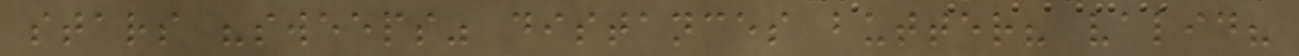stars "sweeps" distances butter? valid?
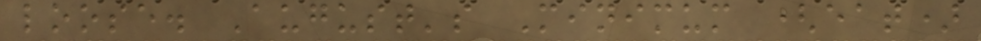loose. August's Minimum (eat)
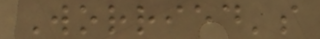Worried's
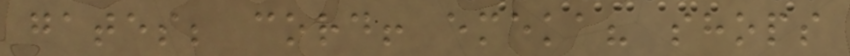gates; cord! emeka? shops
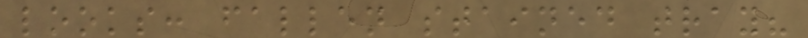looks: fallen stained tray?
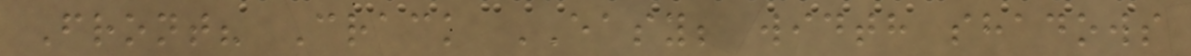Front? Crack EASY; width shadows
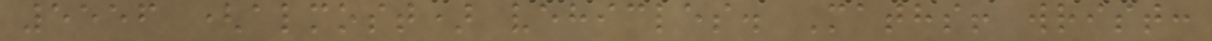5556 (almost) vehicles. Maths! wrist:
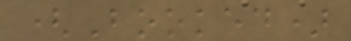(Booked)
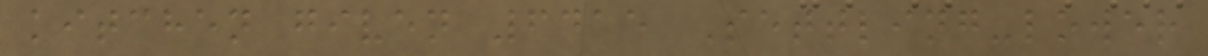kitchen given 6415 Settling-lower
